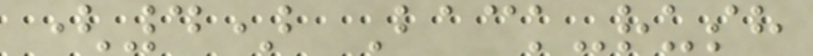(4) Back-rush
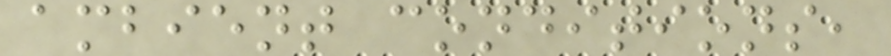ambient conditions,
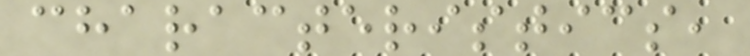characteristics,
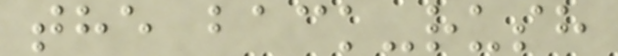the back-rush
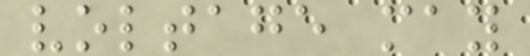voltage may
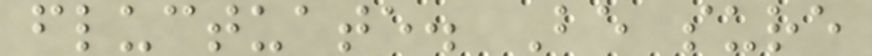fluctuate. Be sure
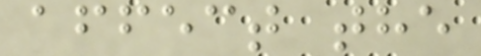affect the
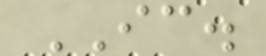IC.
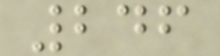246
